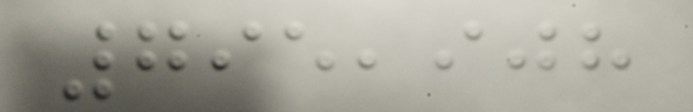795,908
